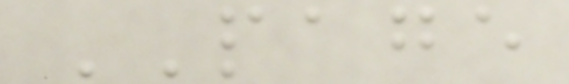PAGE
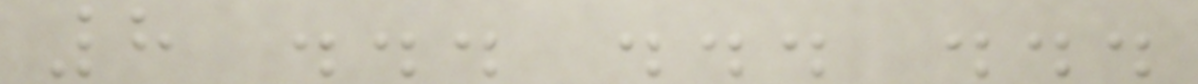8 ... ... ...
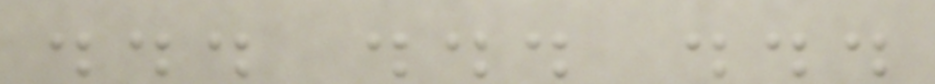... ... ...
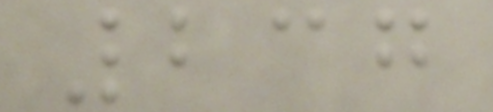237
